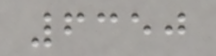6350
